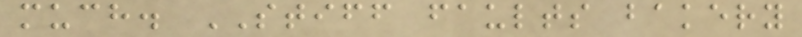much. STIFF faults bakery
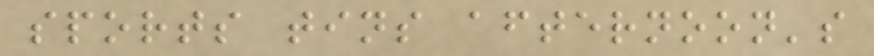sports tins afternoon's
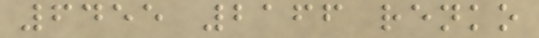6455 2166 renko
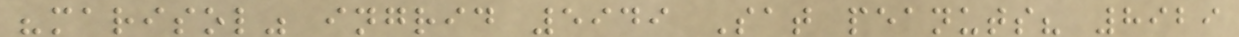"marisol" ingrid 5949 Sat peanuts? 8929
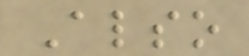Also
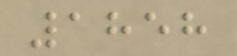1858
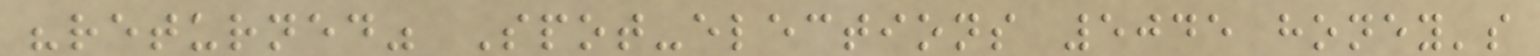"returned" Spot-elections 5045 honey's
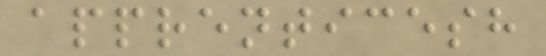apprenticesh
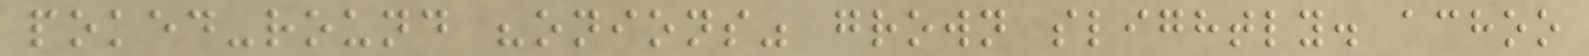poked-round "onions" grown slightly. achoo
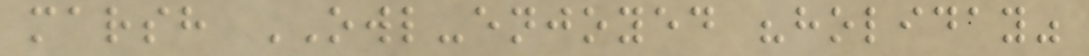marsh OWL-enjoyed "holiday"
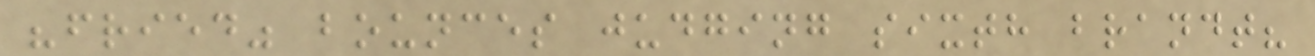"fried" bounces judging sixth brandt?
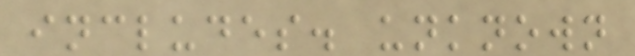includes. unknown
